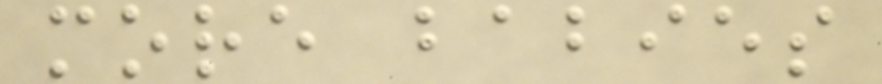more babies
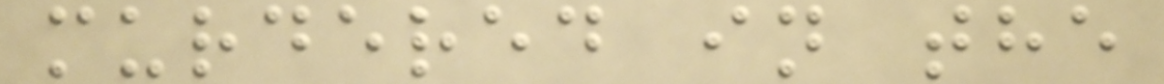murdered in the
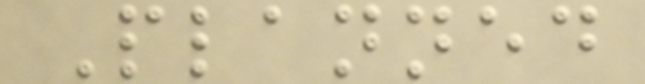Planned
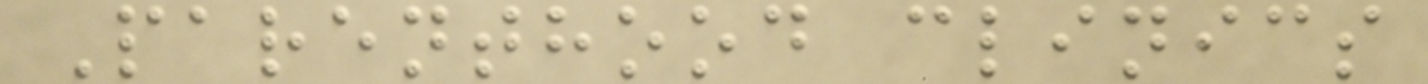Parenthood clinics
